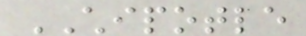CHIPOTLE
